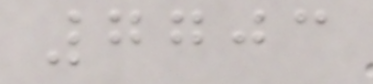7703
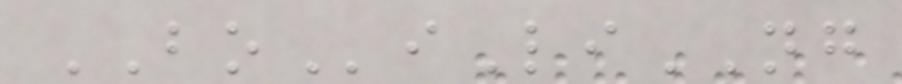BOiLiNG
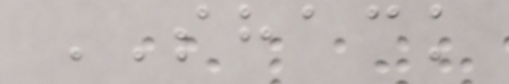SHACK
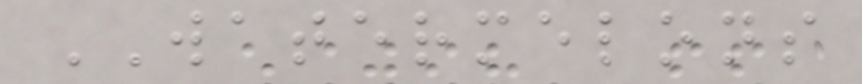WATERMELONS
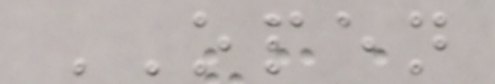OPEN
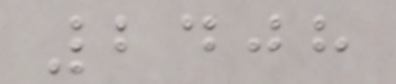2408
